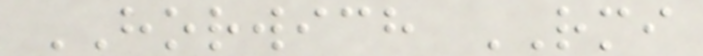HORWICH RMI
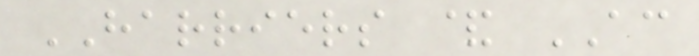HARRIERS & AC
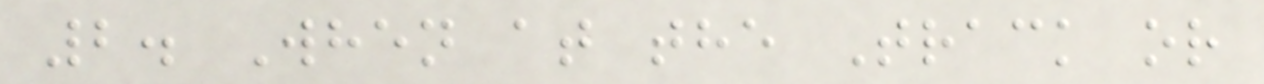2. When at the Track or
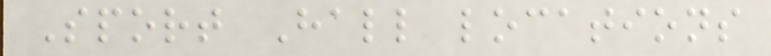Sport Hall locations
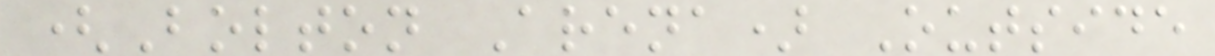(Bolton Arena) Outside
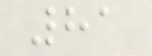81
